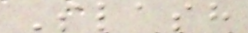Slash
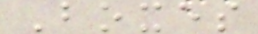Boxes
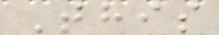This
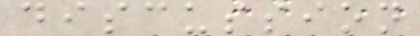discussion
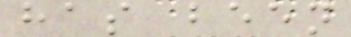has been
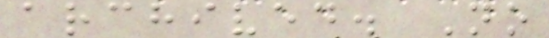archived. No
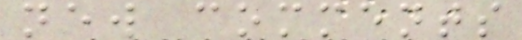new comments
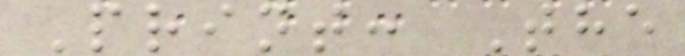Print: The
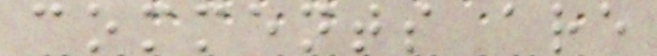comments are
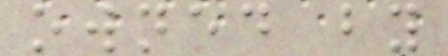owned by
